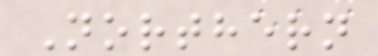Northern
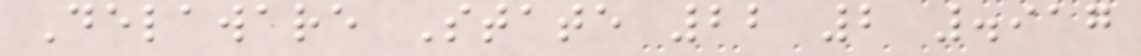Delaware State 22 2 .917
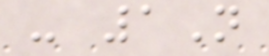- 1N
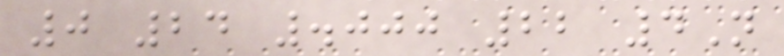0 24 .000 22 4N
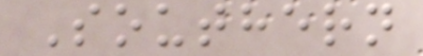Southern
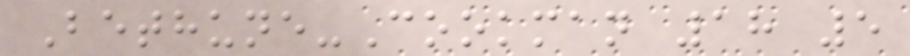Bethune-Cookman 18 5
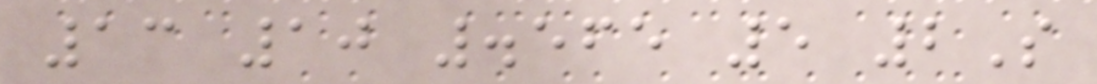13 10 .565 5 2S
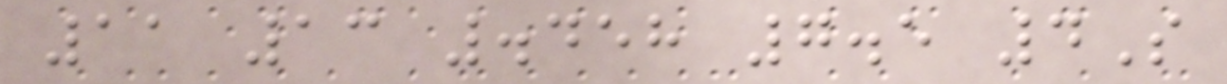11 13 .458 7.5 4S
